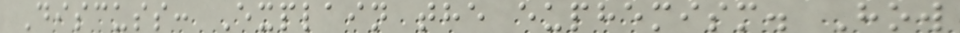Discuss: Explain the euphemism. How
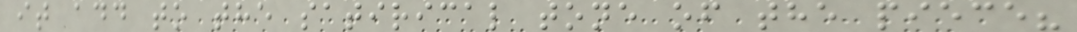it add to the satirical tone of the piece?
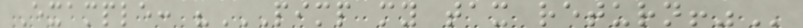Example: "PIMP MY TAX RETURN!"
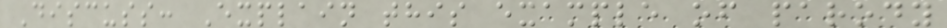Discuss: Explain this example of parody
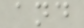and
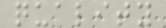quality
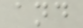and
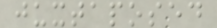juxtaposed
